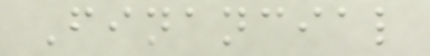Financial
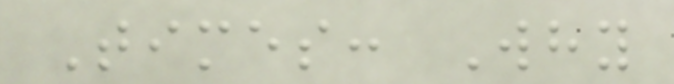Times: Why
